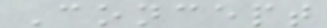Concept
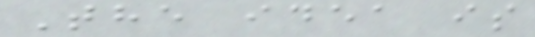The idea is
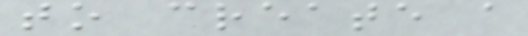to create a
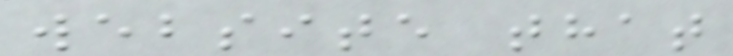website that
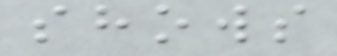shows
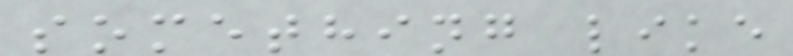something like
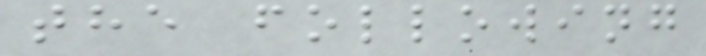the following
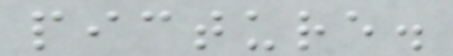picture.
